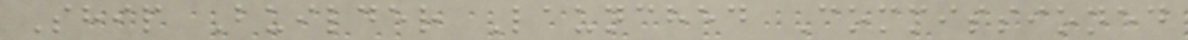Ship Builder Launched Commissioned
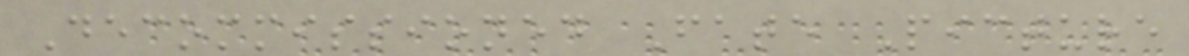Decommissioned Fate Picture
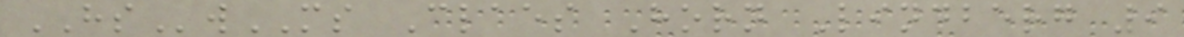HSwMS Claes Horn Lindberg 9
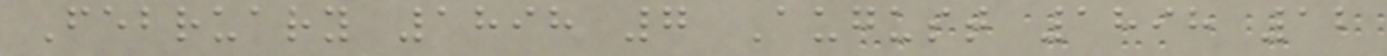February 1898 7 August 1898 12
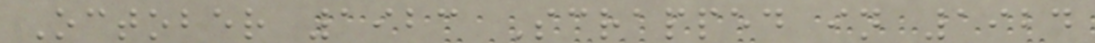October 1923 Scrapped in 1924
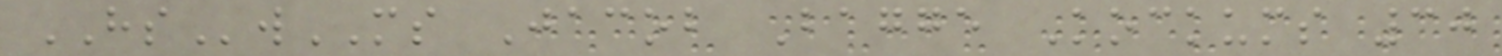HSwMS Jacob Bagge Kockums 30
